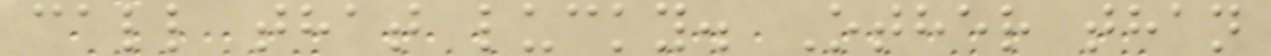call that lucky. Other than
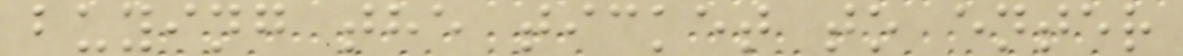buying the ticket to enter
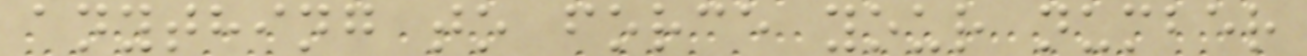anything to force your number
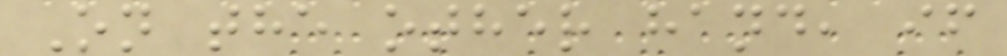On the other hand, if
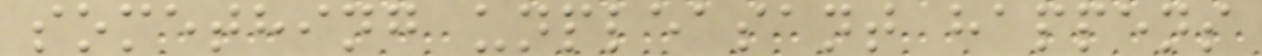something unpleasant happens
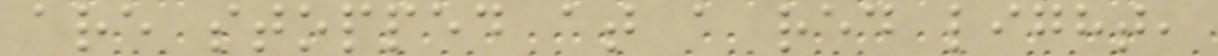are stopped at a red light,
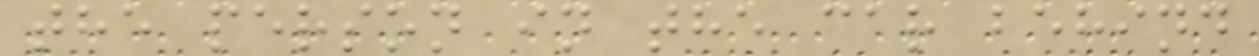the person in the car behind
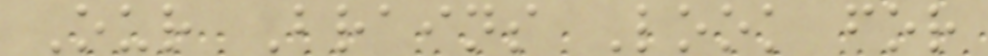Our Brains Look for
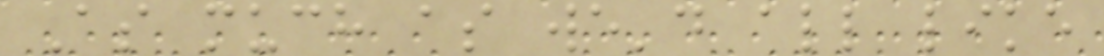As much as we'd all like
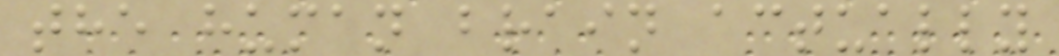the human brain actually
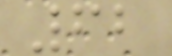62
